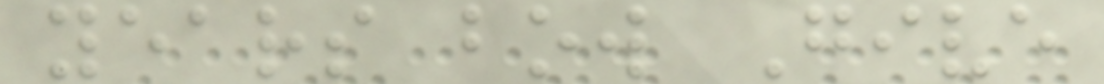years bow Give
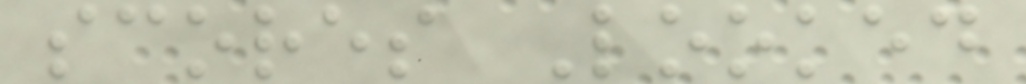scores Looked
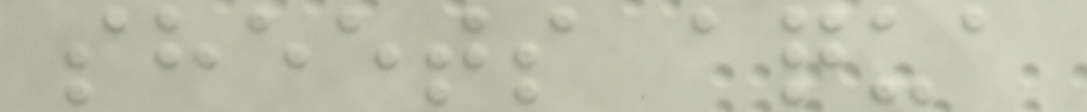sheets aqua
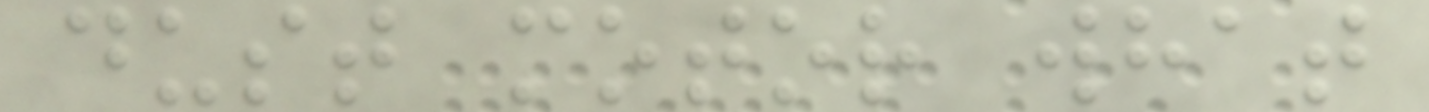dust motor what
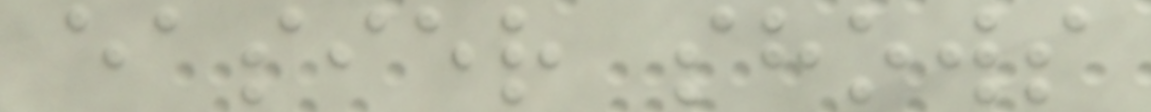easier shows
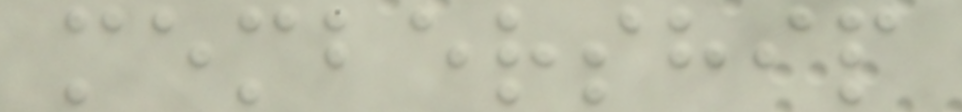membership
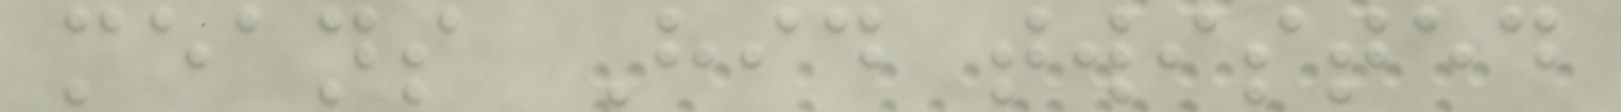means Hid twisted
